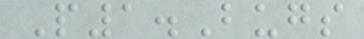P1.Bugs
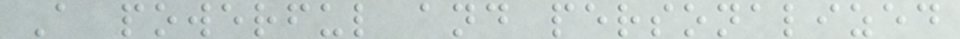A powerful and personalized
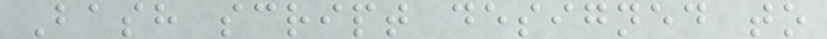Bash script designed to
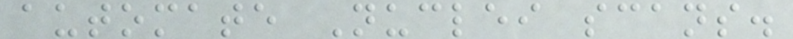automate Nuclei scans.
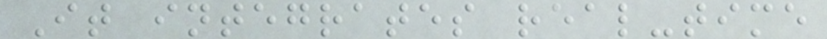It integrates real-time
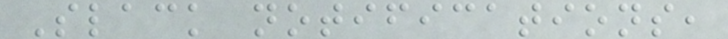Slack notifications,
